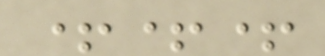+++
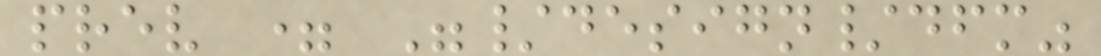prev = "/design/dfm"
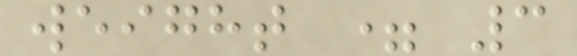weight = 3
